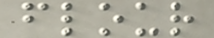flour
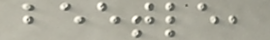beetle,
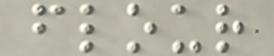flour
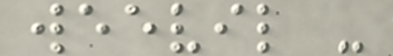weevil -
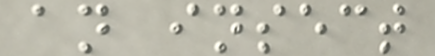an insect
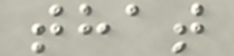that
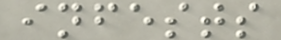infests
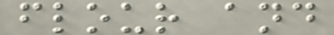flour and
